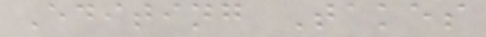Editing Takes
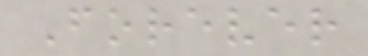Forever
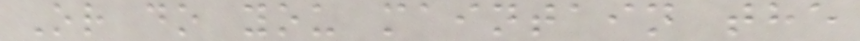Or do you maintain the
